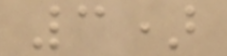3)
